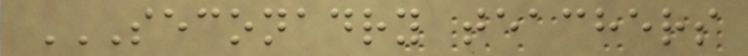SECONADRY TEACHERS
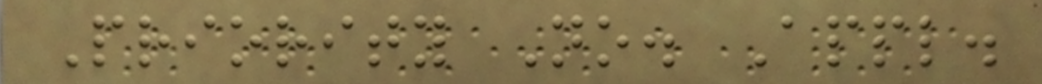Priority No. Appl.
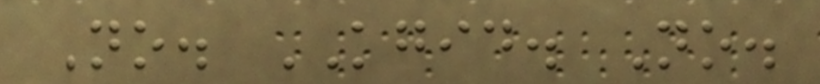No. KGID. No.
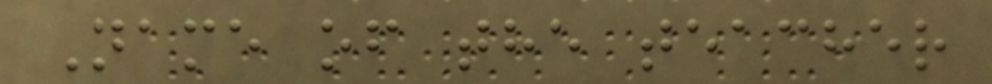Name of the teacher
